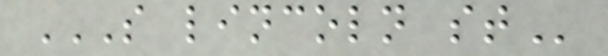S LINCOLN ST
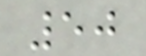50
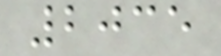2035
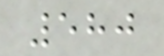580
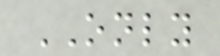ONLY
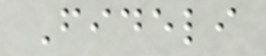Fideli
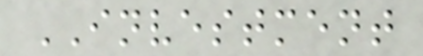INVESTMENT
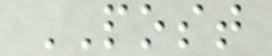POST
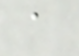a
